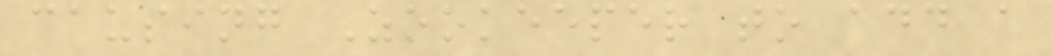causing Zookeeper to add a
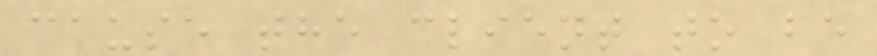cause the client to be
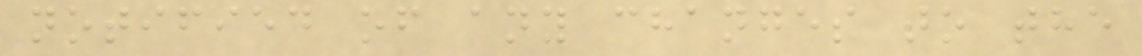notified of any changes to the
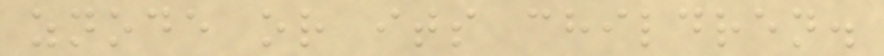znode or its children.
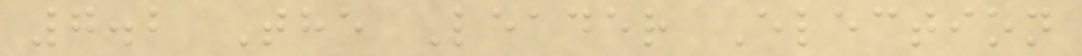7.2 The Leader Election
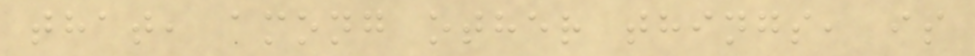that, among other things, is
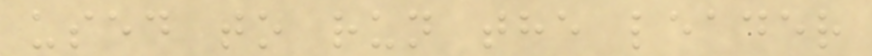used to run the leader
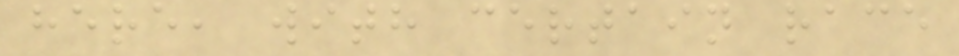here, with certain race
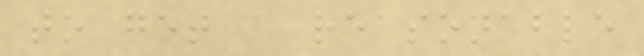to get a reasonable
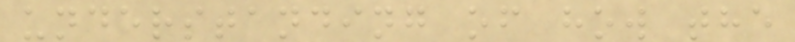understanding of how the
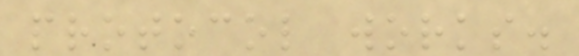protocol works.
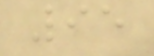95
